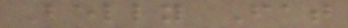Belly Fat
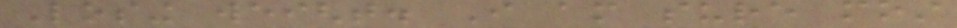Losing weight. I am sure most
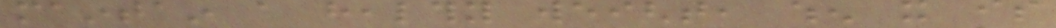maintain a healthy weight, when it is
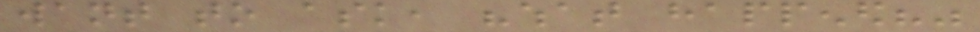want to ask, "what happened?"
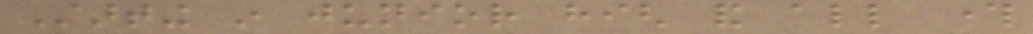Starting in junior high and all through
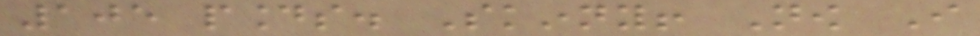105 pounds. Skinny! Now I
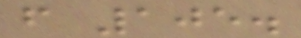from 105.
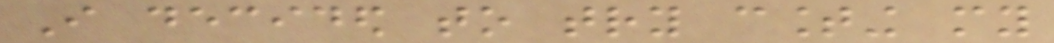I decided to try counting my
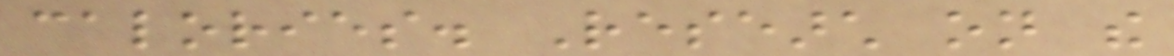calories. Research on the
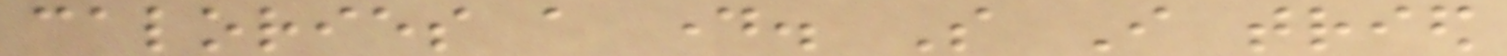calories a day. So I tried
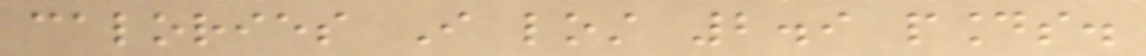calories I lost 2.9 pounds.
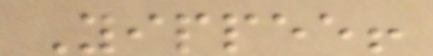Yippee!
